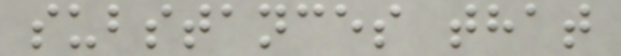substances that
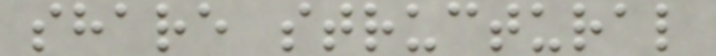share structural
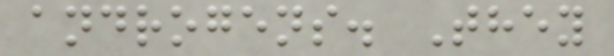androgens. They
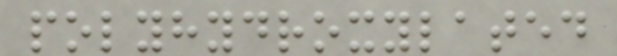polyhydroxylated
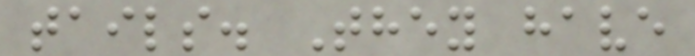tails. They have
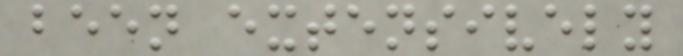been extensively
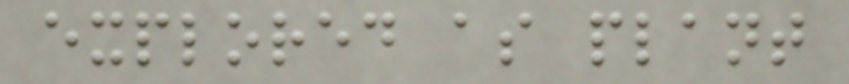explored as plant
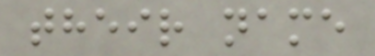their name
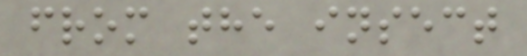from the insect
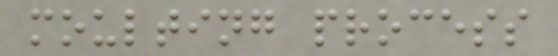moulting process
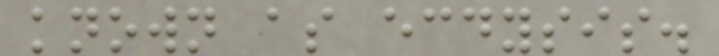known as ecdysis.
